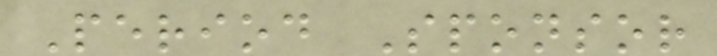Period Sponsor
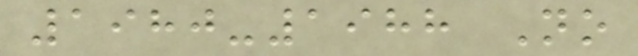1980-1988 No
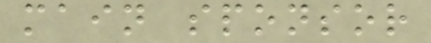main sponsor
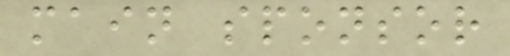main sponsor
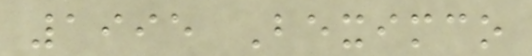1995 Beximco
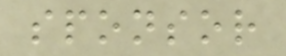sponsor
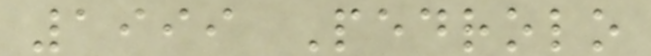1999 Pedrolo
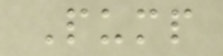Pump
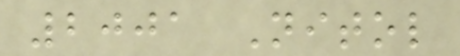2001 Nitol
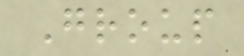Group
